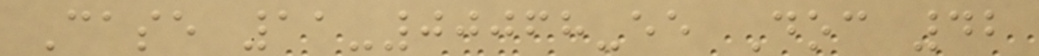Case 11-00068-ee Doc 42
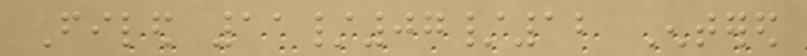Filed 11/07/12 Entered
